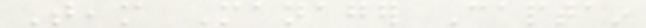Team Manager Captain
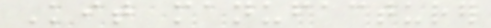Kit manufacturer
